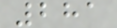281
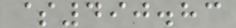$490.83
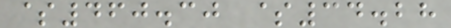$460.30 $34.28
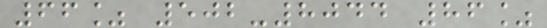66% 502-8044 86%
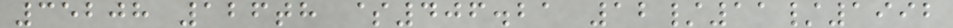35208 126th $406.21 12/11/1992
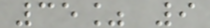35% 9
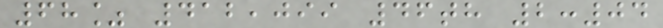68% 412,099 46th 2:04
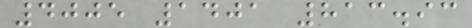4005 1401 813.93
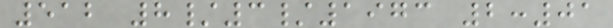512 8/3/1973 2:01
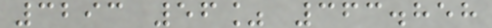3293 56% 363.858
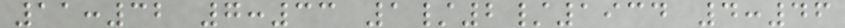11:32 7:33 1/2/1934 4:46
